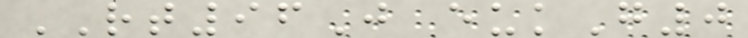RT96J eukG0
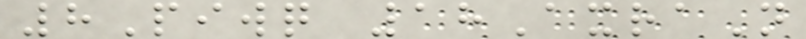8Piwq 18AxraN
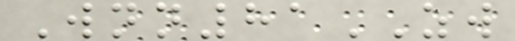Wnn81ZW
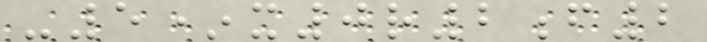-5*x0r2f2
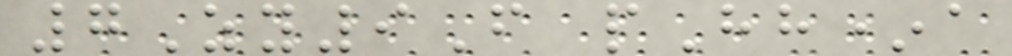7Zy9F pHh*a
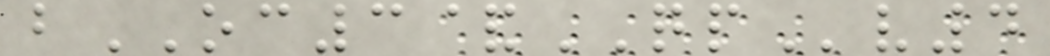bOC3&QPv4
